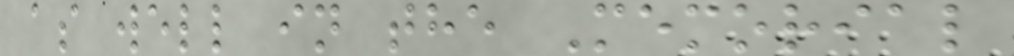as well in the Memorial
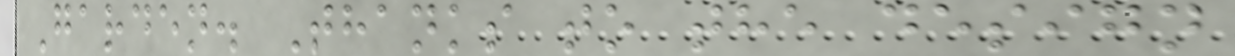Garden. Thanks to the design
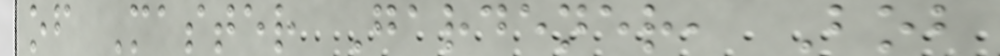of Master Gardener, Bob
